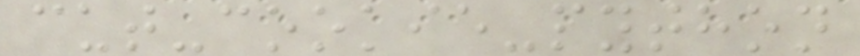cut-cookie-python
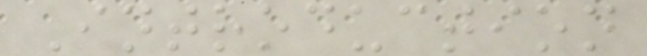Introduction
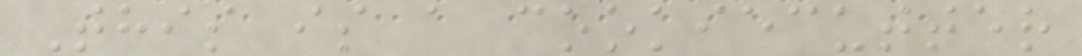This is a cookiecutter
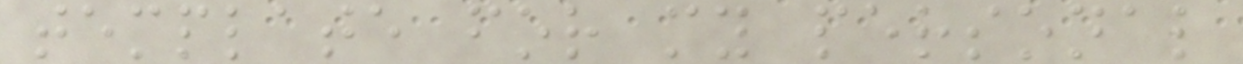template for my personal
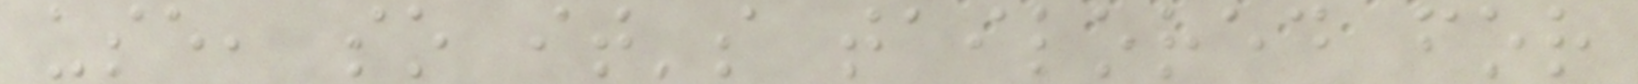use, so it's tailored for
